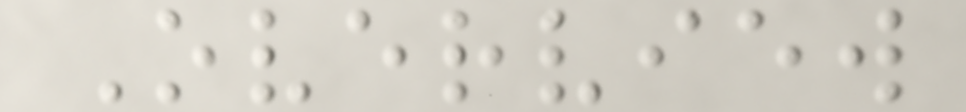Overview
